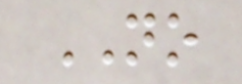NO
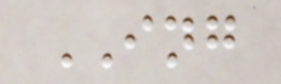ING
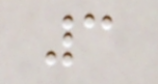3
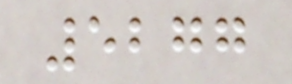5277
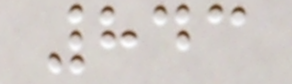843
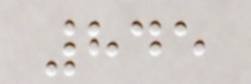845
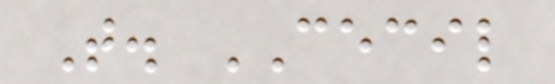T. CECIL
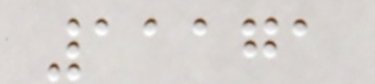11171
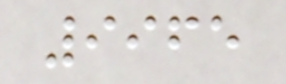9965
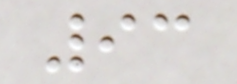93
